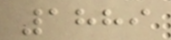1889
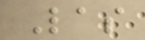Las
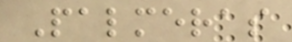Palmeras
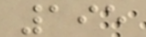195
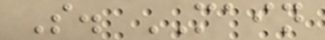S. MAIN
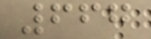667
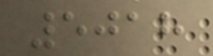5018
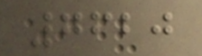7620
